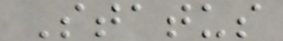Status
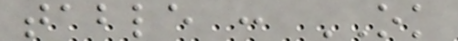table : OK
